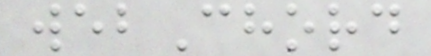webChord
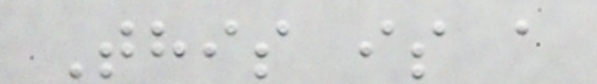This is a
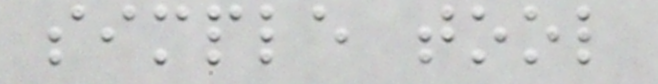simple tool
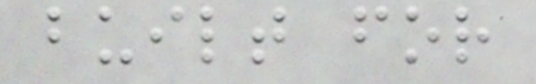built for
